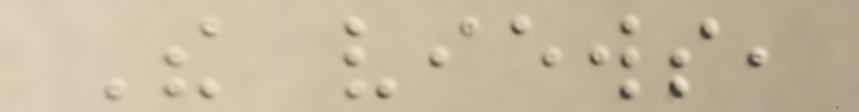The views,
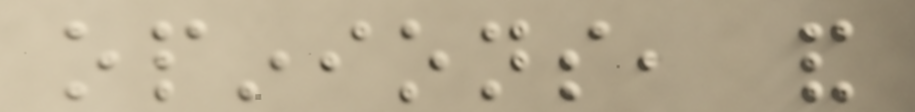opinions, and
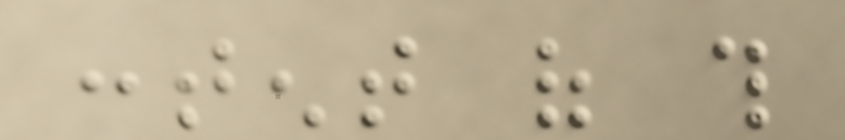content of this
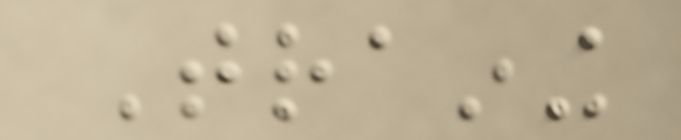Training
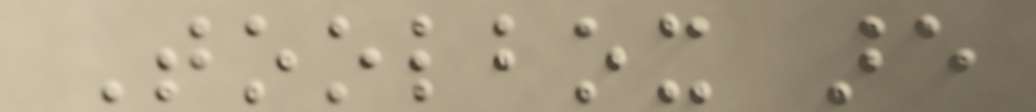Toolbox are
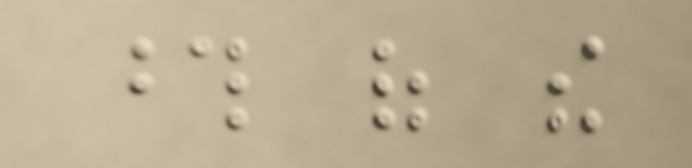those of the
